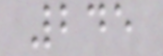245
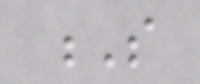S
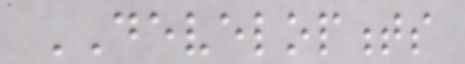DEVELOPMENTS
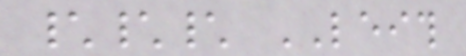\\\ LEITH
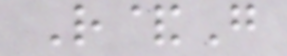R&G
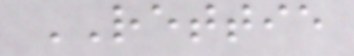RETTIE
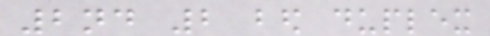2nd 2 bed duplex
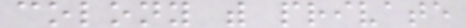colony with private
